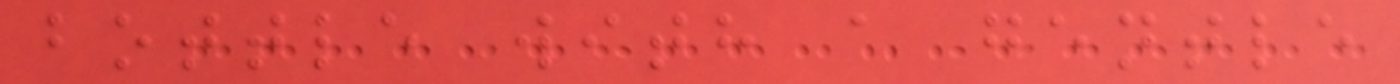bottle with a gentle
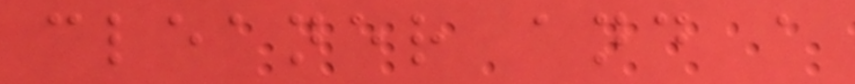cleaner and a
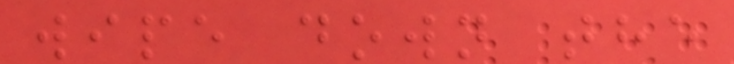wipe down the
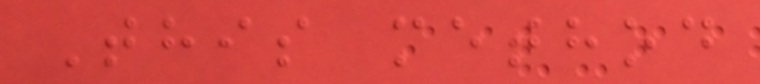This method
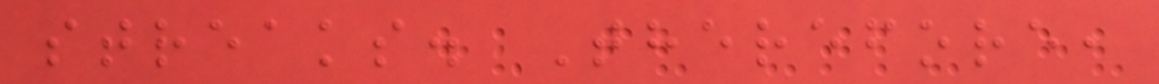streaks. Therefore,
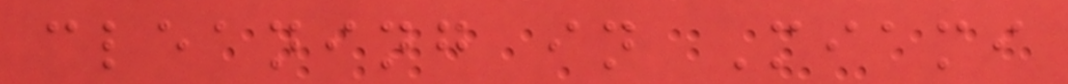cleaning in Miami
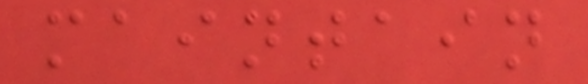maintain
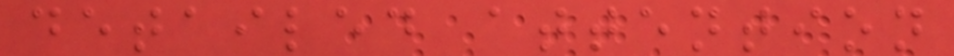detailed attention
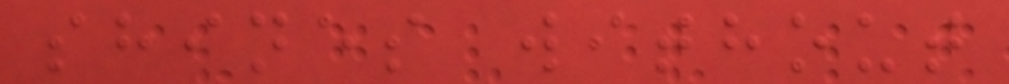shines without
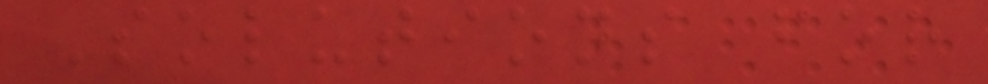Solutions for
